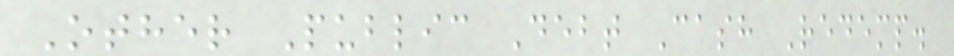Other Public Debt Cash Redemp.
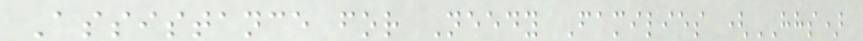Assistance for Needy Families (HHS)
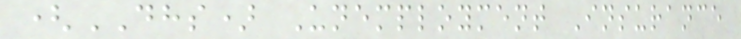(DHS) Unemployment Insurance
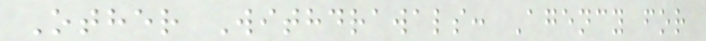Other Withdrawals: Agency for
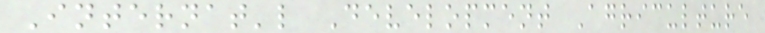Internat'l Development Agriculture
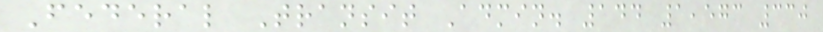Federal Transit Admin. 144 1,573 330
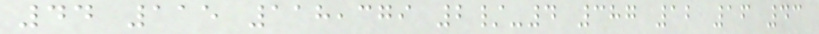44 115 118,379 2/-4 387 12 16 43
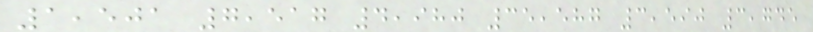1,501 7,517 4,980 35,587 3,590 3,745
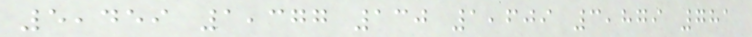5,459 1,377 130 1,609 3,879 781
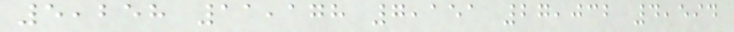5,258 11,178 7,151 27,032 4,594
